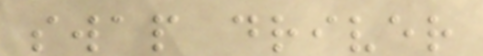swap driver
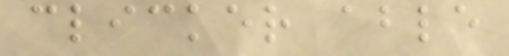clicker able
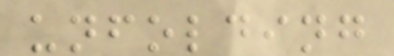unfolding
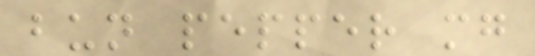bun pepper mg
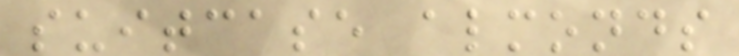suitcase almonds
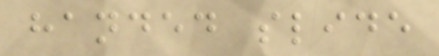handed slide
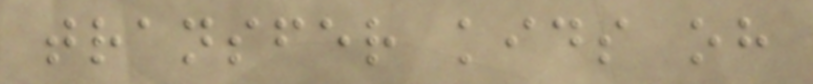transfer kids oh
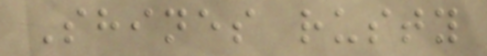Shines rusty
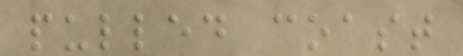pulled coast
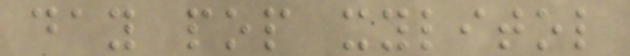day pop xylitol
